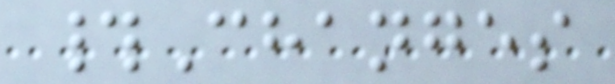#Changes
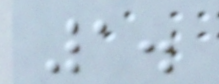1.
